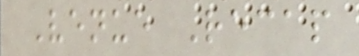Venue Recap
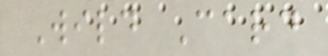Wild Card
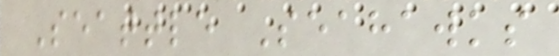Seattle Seahawks
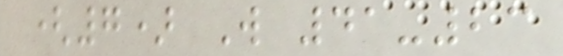(7) W 41-23
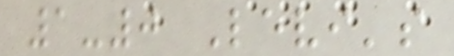1-0 Levi's
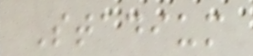Stadium
